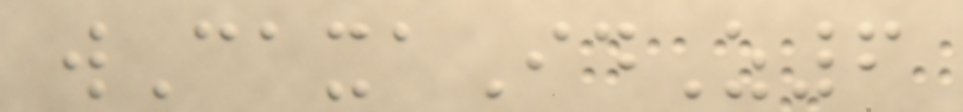wCaxaIdZ6
